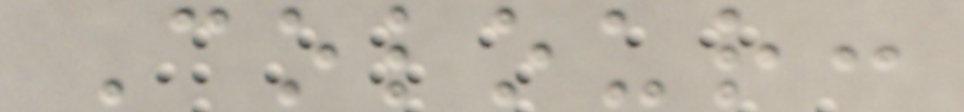Colour:
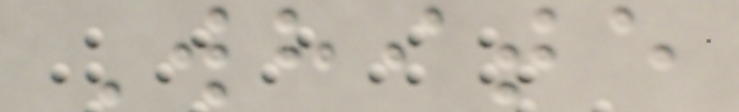White
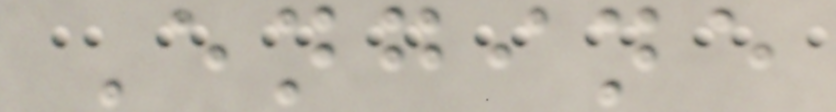Engine
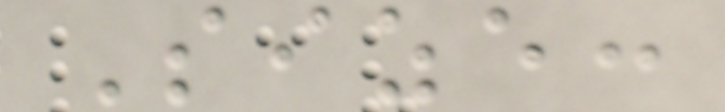Size:
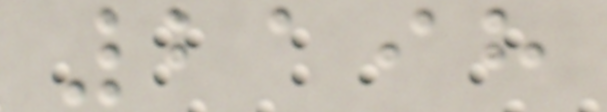2198
